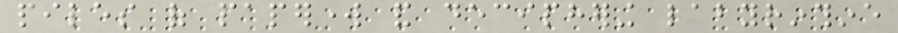piles of paperwork and deciphering labyrinthine
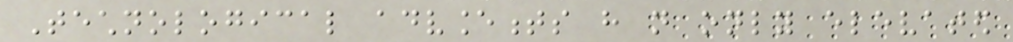Technological advancements have not only elevated
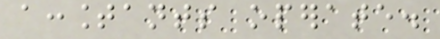accountants operate.
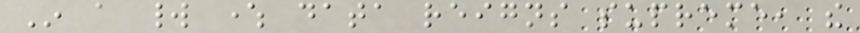In a world where data reigns supreme, the
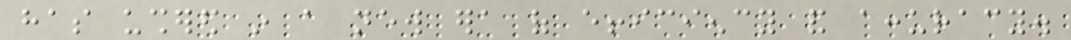has ushered in a new era of efficiency and accuracy.
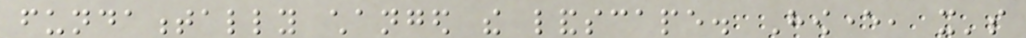fundamentally changed the landscape. However, it's
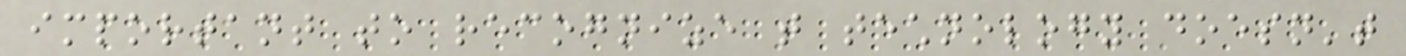important to recognize that technology doesn't
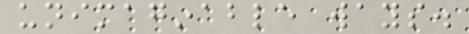unimaginable ways.
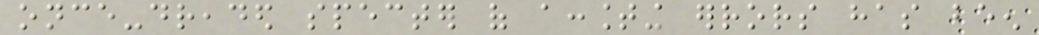once-dreaded specter of accounting errors has been
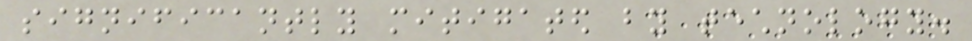significantly mitigated by technology.
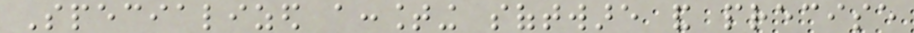Specialized accounting software and precise
